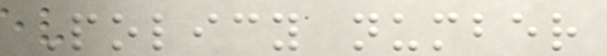Policy number
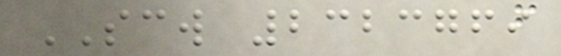SCW 2323769
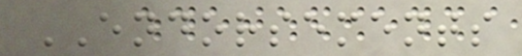ENDORSEMENTS
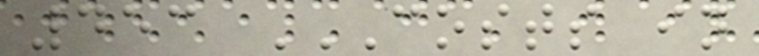453 COSTS IN
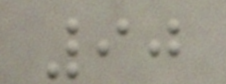90
